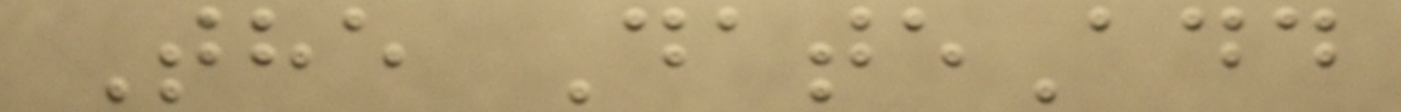The DateAdd
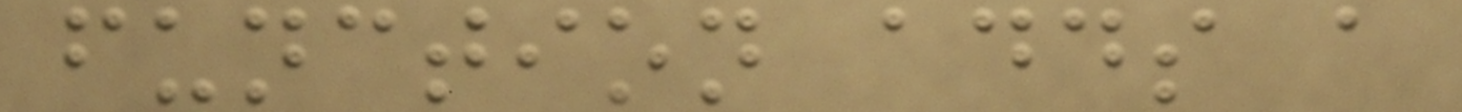function adds a
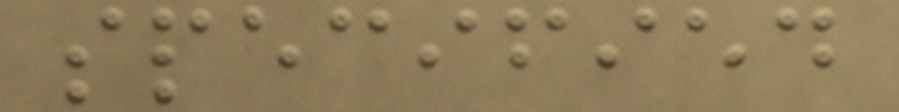specified
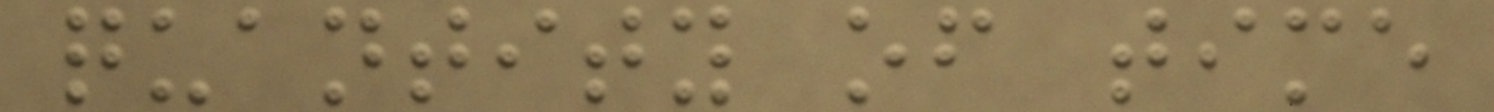quantity of time
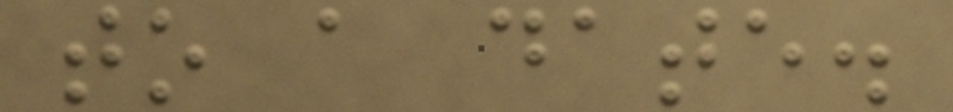to a date.
